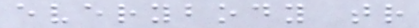everybody tr
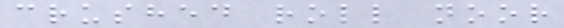crushed roll noor
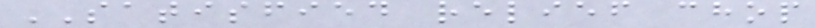SATISFIED relief chop
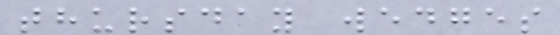thursday wedges
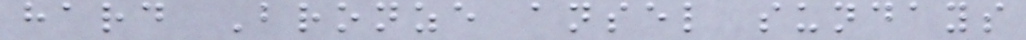hard Bronze ansel sundays
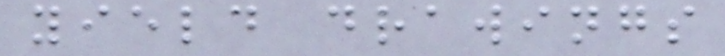yield drawings
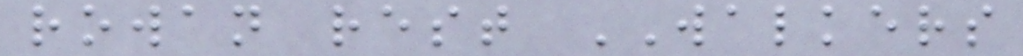rowan rest WALKERS
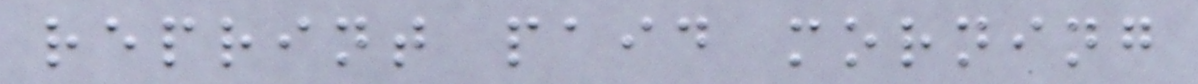reprint paid morning
